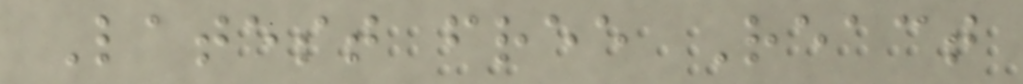Latest free React
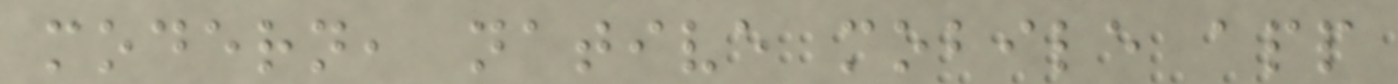modern, native mobile app
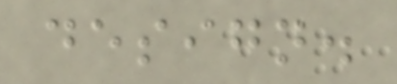design.
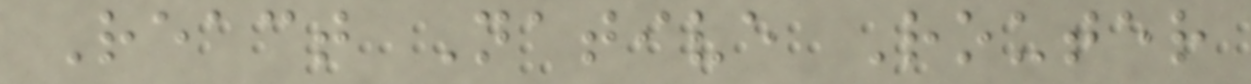React Native Router
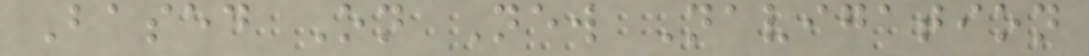Based On New Navigation
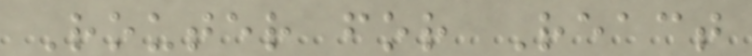Router for React
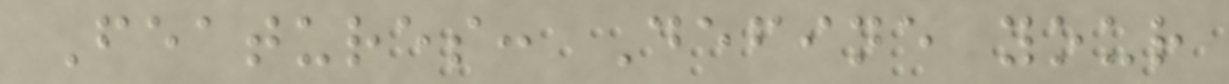Features: Define your
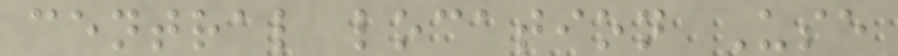central location Use
